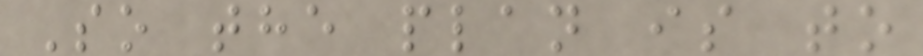So the plan is to
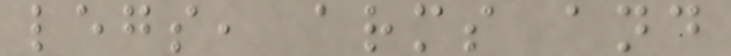legs, arms and
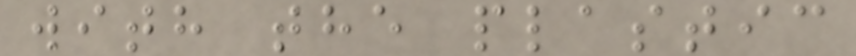with the plastic
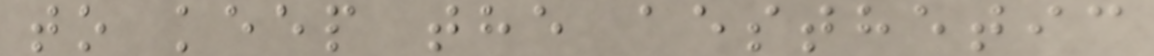to keep the aesthetic
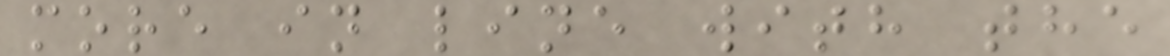more in line with the
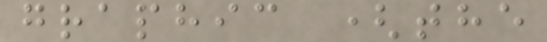graphic (the
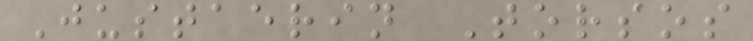Justaerin Torsos
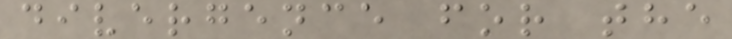divergence for the
